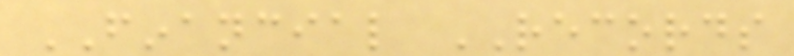FINANCIAL RECORDS
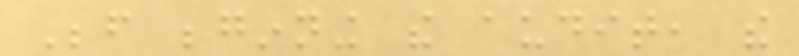Before beginning the audit, the
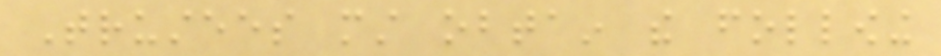Trustees must obtain the following
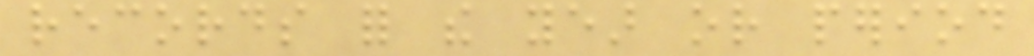records for the year or period
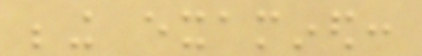being examined:
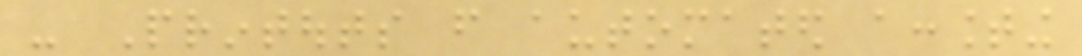- Printouts from automated accounting
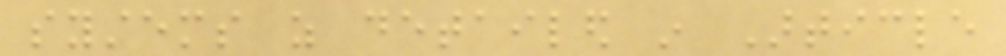systems as detailed in Article
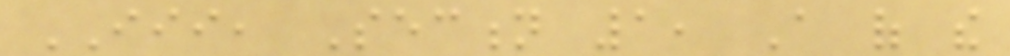III, Section 1, A of the
